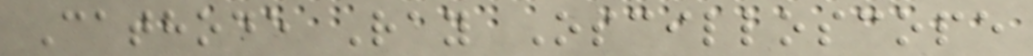Cathode Ray Oscilloscope
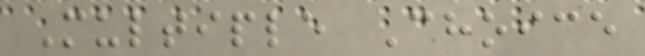Multiple Choice
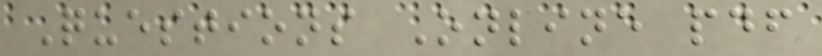Questions Online pdf
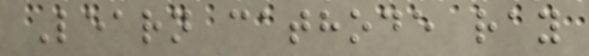Learn cathode ray
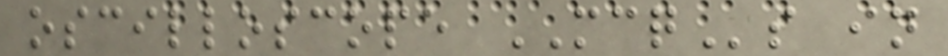oscilloscope MCQs in
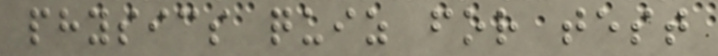physics quiz for test
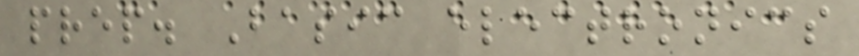prep. Basic electronics
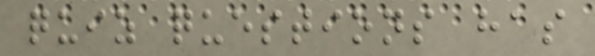quiz questions has
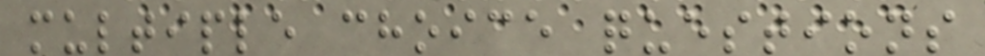multiple choice questions
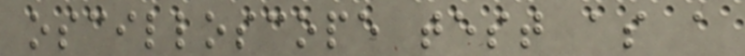oscilloscope test as a
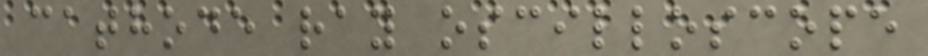cathode ray oscilloscope
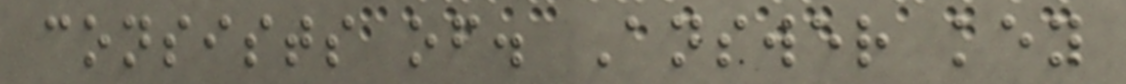consists of. Answer key
